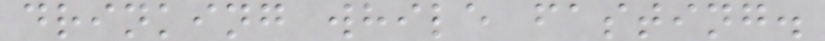drinking while fasting.
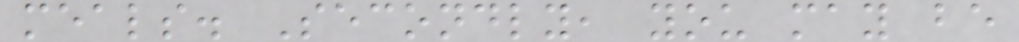meals. Secondly, you may be
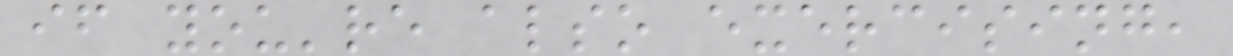if you're also exercising,
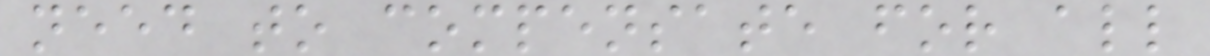need to compensate for all
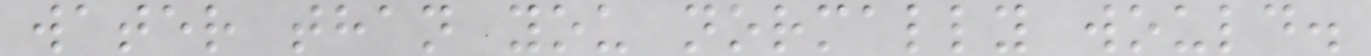water than you normally would.
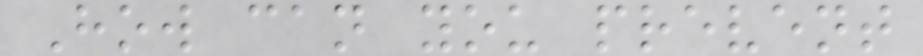How can you prevent
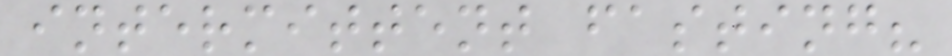intermittent fasting?
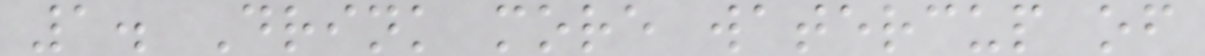1. Drink more watercup of
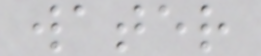water
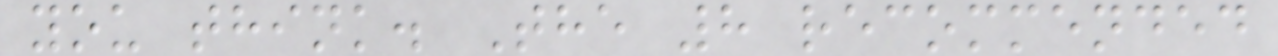you think. The 8 recommended
